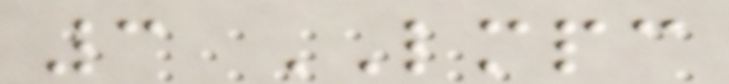3 LMPC
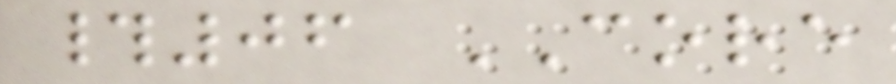#06 CORE
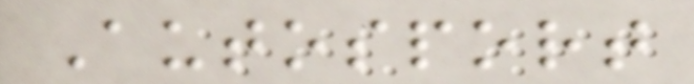Autosport
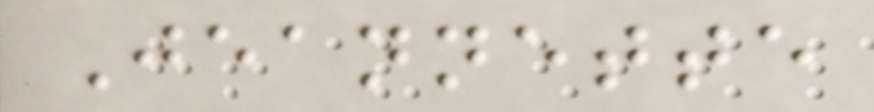Jeannette
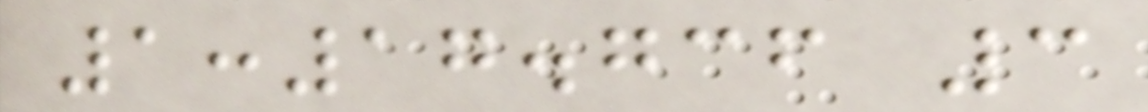1:17.736 3
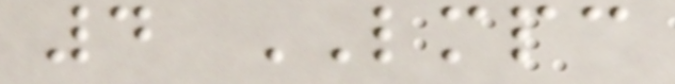4 LMPC
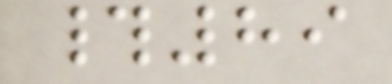#89
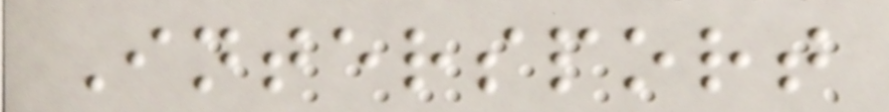Intersport
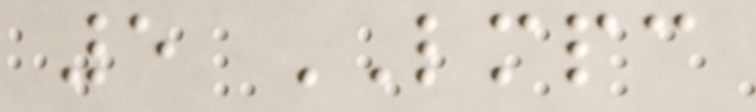5 LMPC
